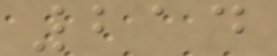214
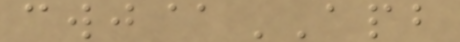cwj@APB
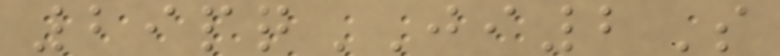29pqJI2S
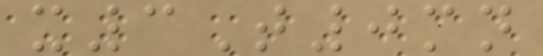x3T0mn
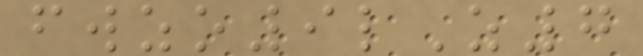fwzo9lZ7
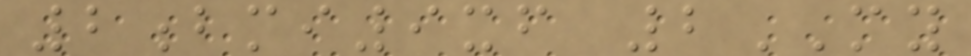2bmi9xf 2MY
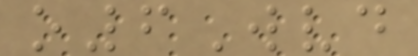o6Wvd
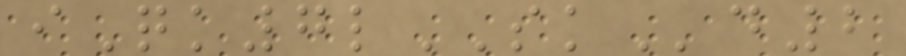iQk7lSKd2
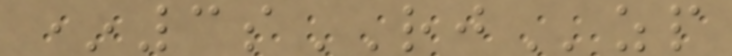*3sRJzp
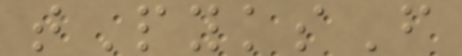tPyksF
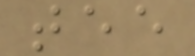tee
